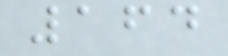164
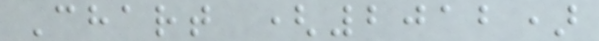Chart (2012)
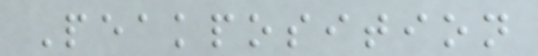Peakposition
